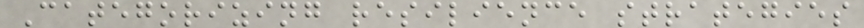Categorizing resilience strategies
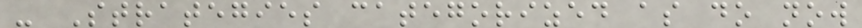- Strategies categorized as do now
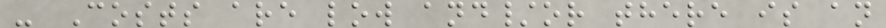- Costs are low and/or there is an
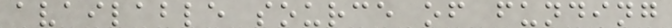available source of funding
